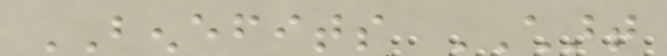BENEFITS CHART
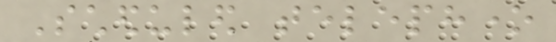Scheduled telephone
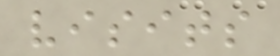visits
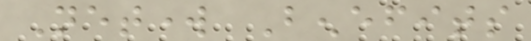Network Benefits
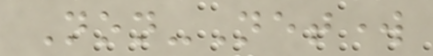Non-Network
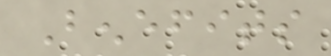Benefits
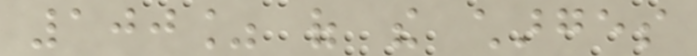100% of the charges
